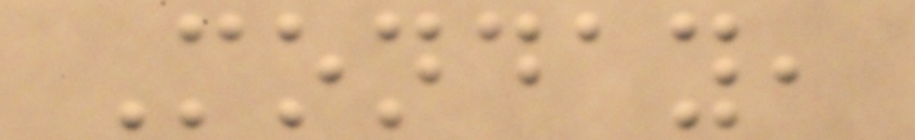Monday,
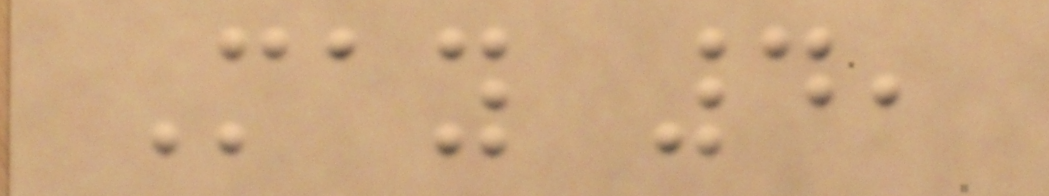May 4,
